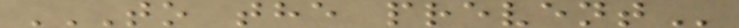TO THE PREVENT
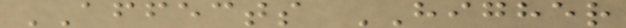AFFECTS HIGHER
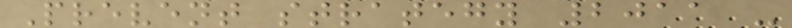Prevent strategy 2011 -
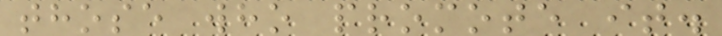those who promote it.
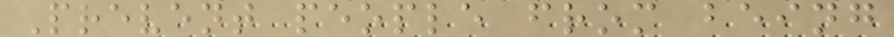Prevent people from being
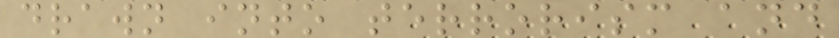drawn into terrorism and
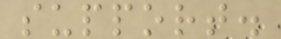support.
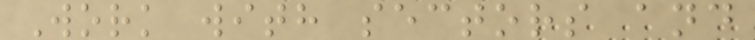Work with sectors and
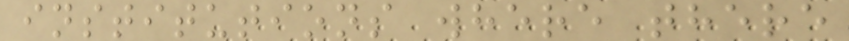institutions where there
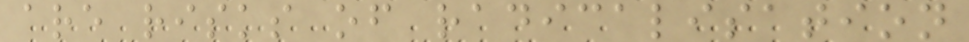are risks of radicalisation
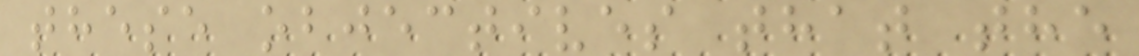these objectives that the
